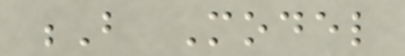B Model
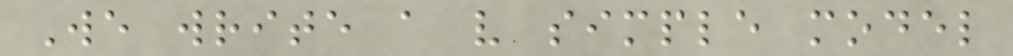We write a very simple model
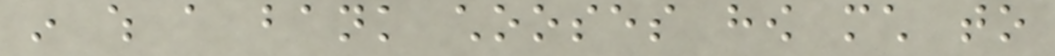in which a bank chooses how much to
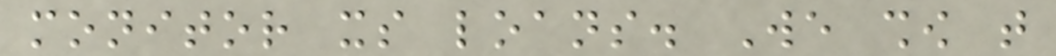monitor its loans. We show that
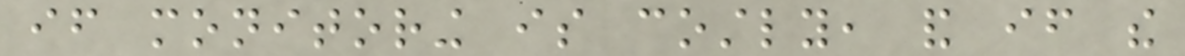if monitoring is costly, and if the
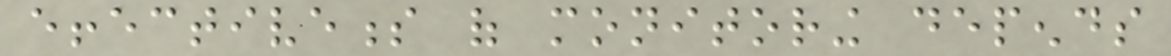effectiveness of monitoring depends
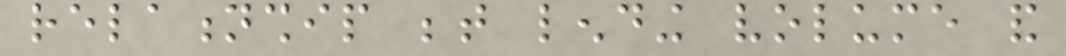relationship between lending volume and
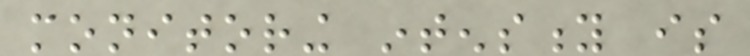monitoring intensity is
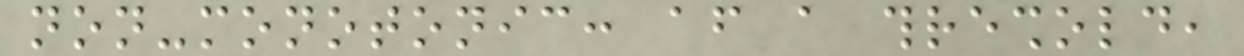non-monotonic: after a threshold,
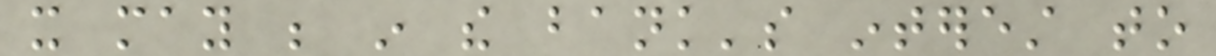it may be in the bank's interest to
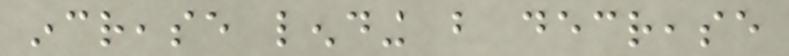increase lending but decrease
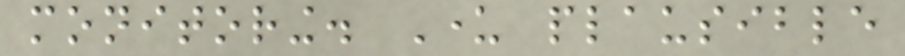monitoring. Under plausible
